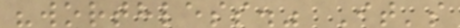"worthless." It's
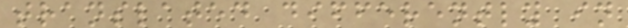translated differently in
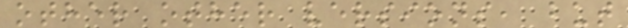other other versions, but
